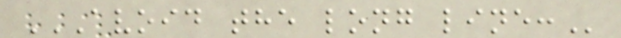AVOID THE LONG LINE:
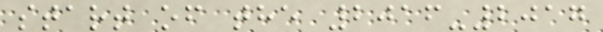start of the 2016-2017
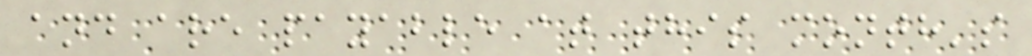and are payable at this month's
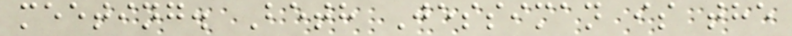meeting. Beth Jessiman is the
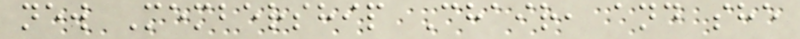new Membership Chair, and she
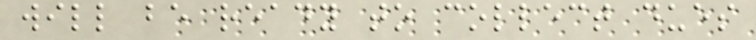will be ready to collect dues
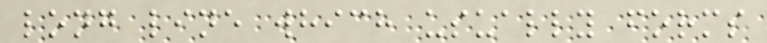long line which usually forms
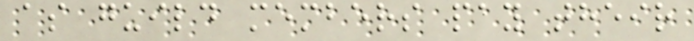as guild members pay their
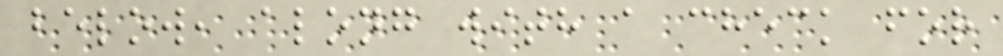below, along with a check for
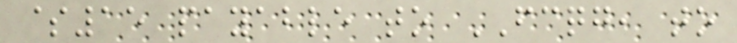$15 payable to FCQG, to
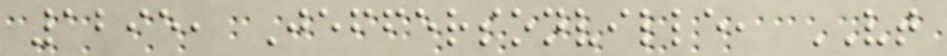1295, Jeffersonville, VT
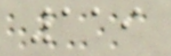119
